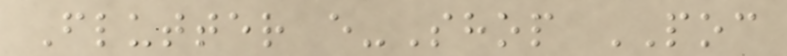Flutter e-Shop POC
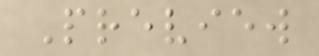Preview
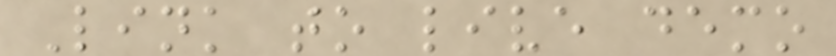Link to live demo
